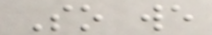So we
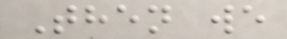Then we
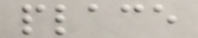place
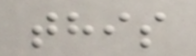this
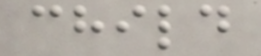child
